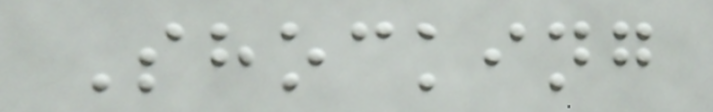Shocking
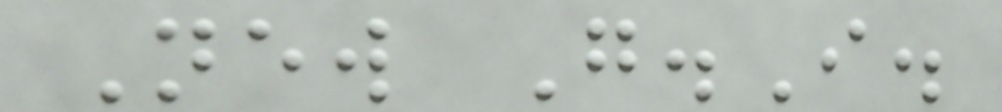New G.I.
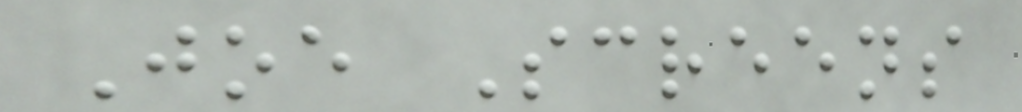Joe Screens
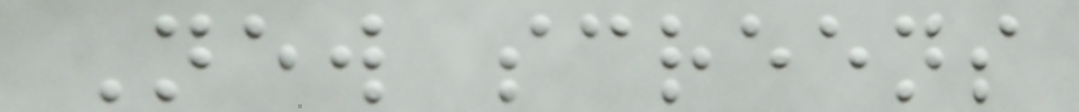New screens
